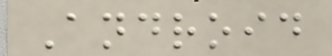Android
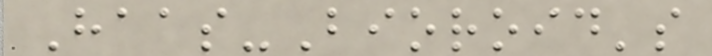Haas-Bioroid's
